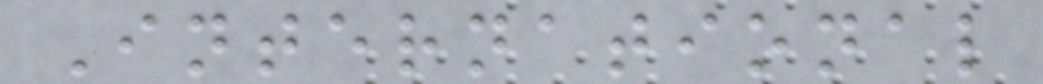International
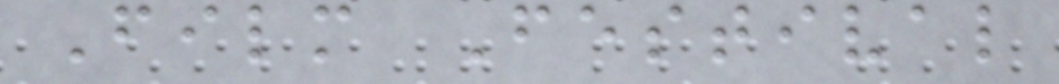Film Festival
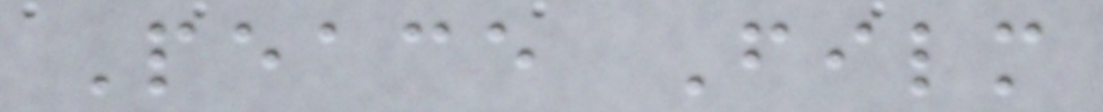Peace Film
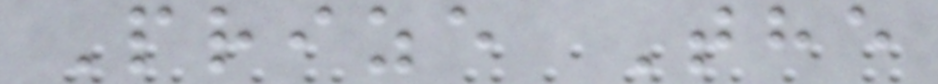Prize The
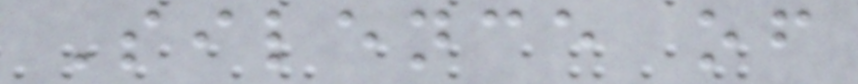Silence of
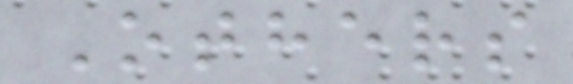Others
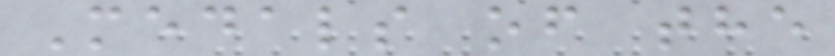Medals of the
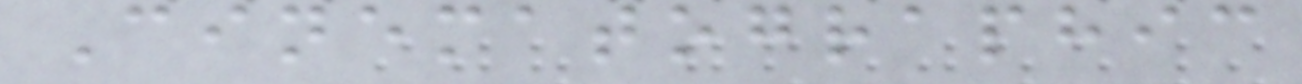Cinematographic
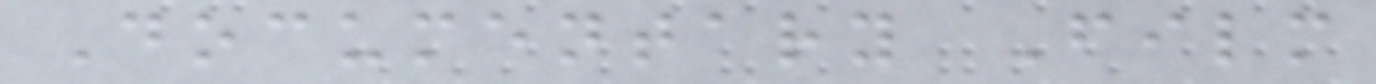Documentary Film
